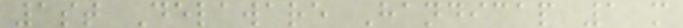1st Delaware Handicap 1 m
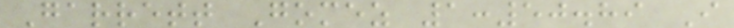Garrett Gomez 1:50.89 I
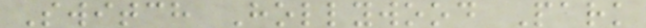Switch Hollywood Park
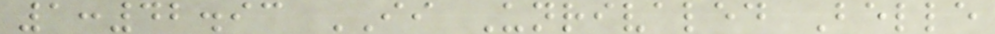1:42.93 II Unrivaled Belle
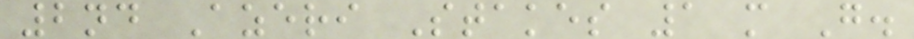2nd Azeri Stakes 1 m G.
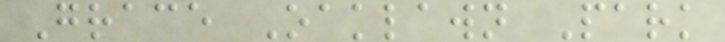Grace Oaklawn Park
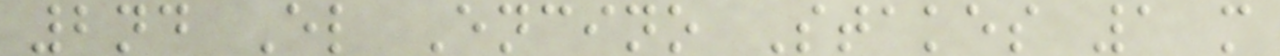2nd El Encino Stakes 1 m
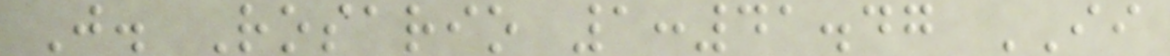J. Rosario 1:41.47 II
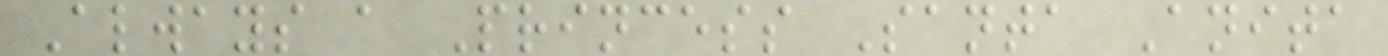Always a Princess Santa Anita
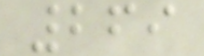269
